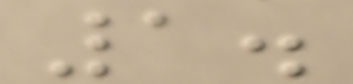1.
